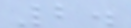2.
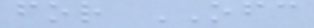for OFC
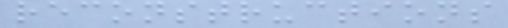reconstructions
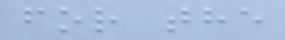for the
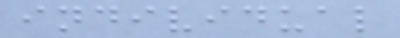individual
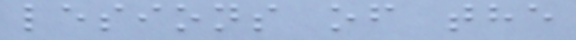lesions of the
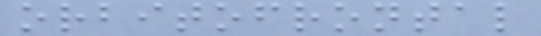orbitofrontal
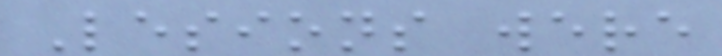Lesions were
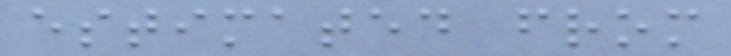estimated from
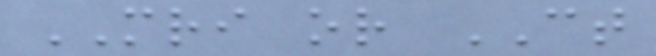MRI or CT
